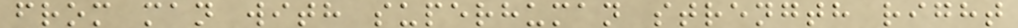from man with superhuman strength right
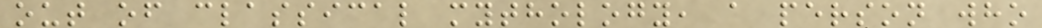out of classical mythology, a person who
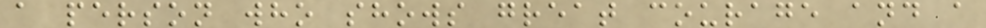a person who shows great courage and a
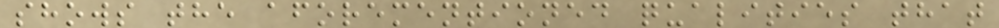shows the aforementioned qualities that
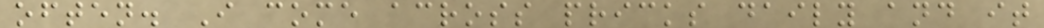often. I come across pricks daily and it
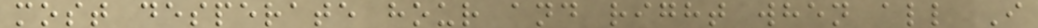most desperate hour and right when all I
